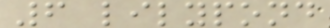6 lilypond
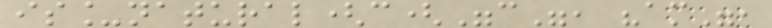is_natural(c("c", "am",
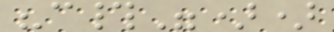"c#"))
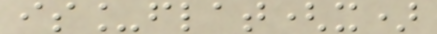is_flat(x)
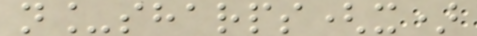n_sharps(x)
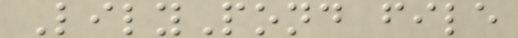LilyPond file
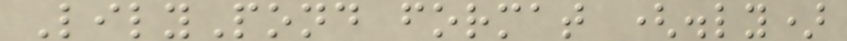LilyPond format (.ly)
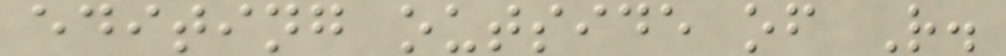editing outside of R.
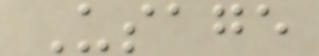Usage
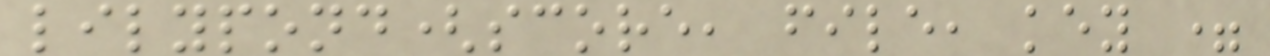lilypond(score, file, key =
